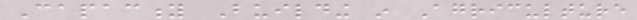Capacity Building in Agriculture
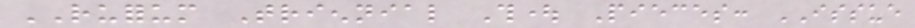RUFORUM Triennial Thought Pieces: ISSUE
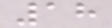18
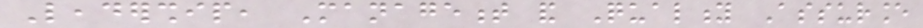Leadership, Management and Quality Assurance
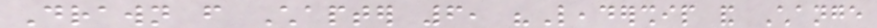Drawn from Chapter 6, "Leadership and Change
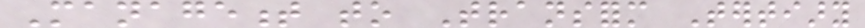Management to Transform Tertiary
